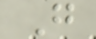G
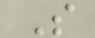S
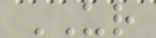UR
